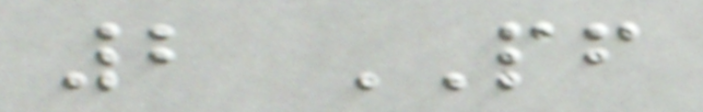2 PF
